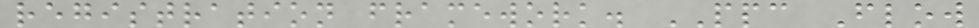registration framework. PPC Flow
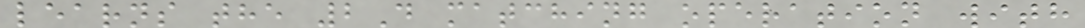learns the 2D matching operation with
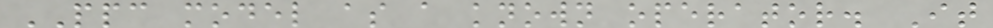PPC model as a known operator. It
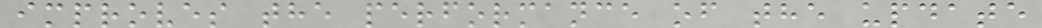improves the performance of the update
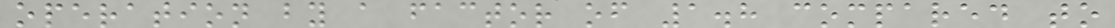operation by a factor of 1.8 compared to
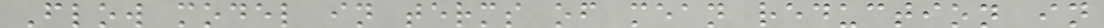Flow model in terms of mean reduction in
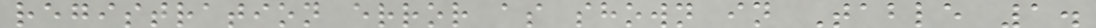registration error as shown in Table 1.
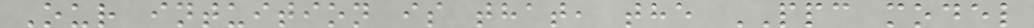Our intuition is that, the PPC model
